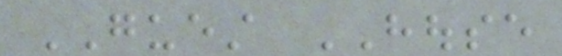GUEST HOUSE
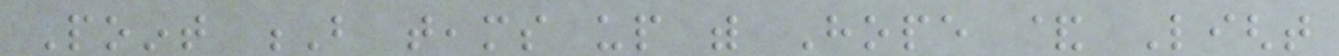Point B teams up with Hope & Light
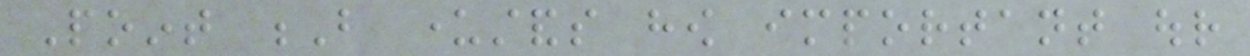Point B understands how important our
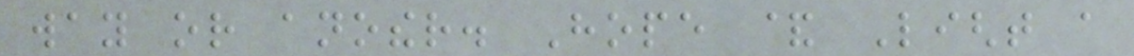way or another. Hope & Light a
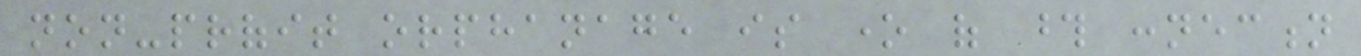non-profit orphanage is one of those connection
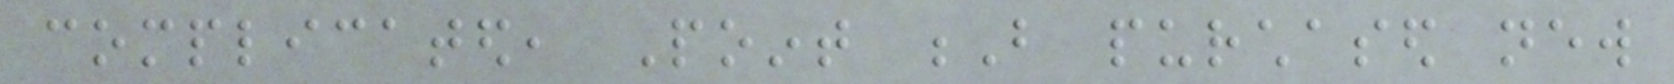complicated, Point B purchased new
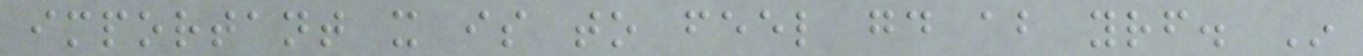important it is to feel good about yourself. In
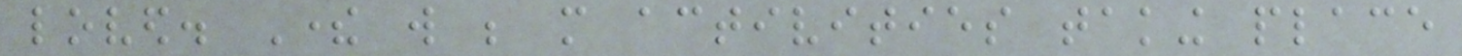loved. There will be more activities taking place
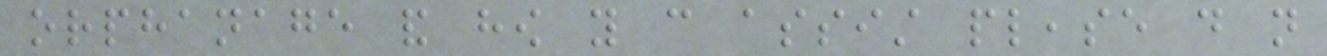orphanage and how you can assist please do not
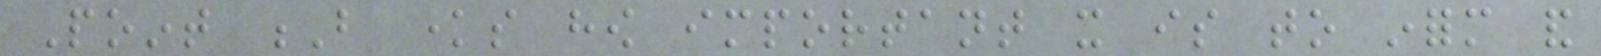Point B knows how important it is to inform and
